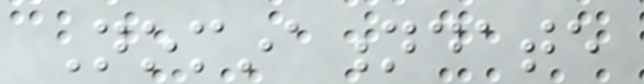Nominationdate
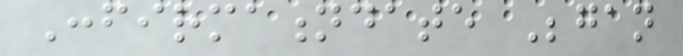Confirmationdate Began
